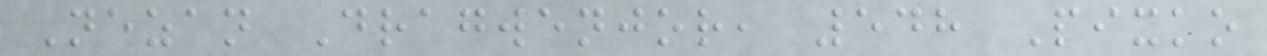Nezan Dragwenjor, 548 Pixko
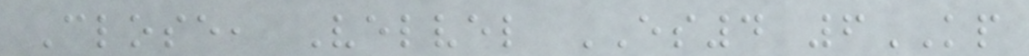Close, Velvel ES4 6KP
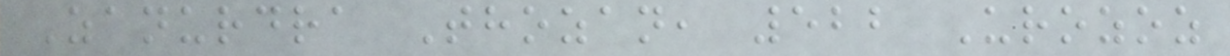Zanurdra Thozan, 522 Urozoz
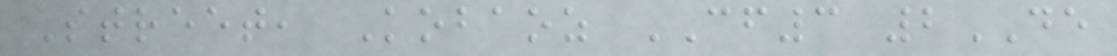Street, Kobaoz CF3 2DE
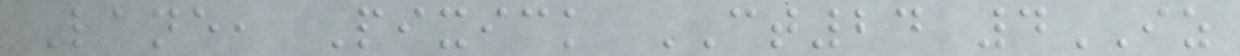Lane, Pixick CT24 4IZ
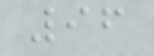96
